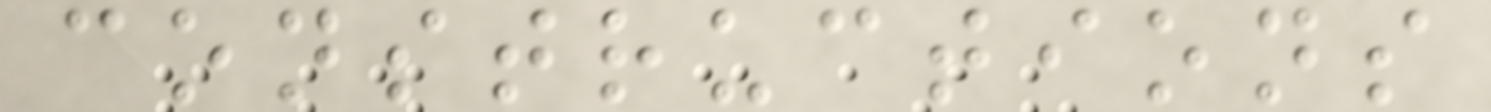constructions
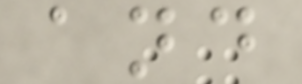and
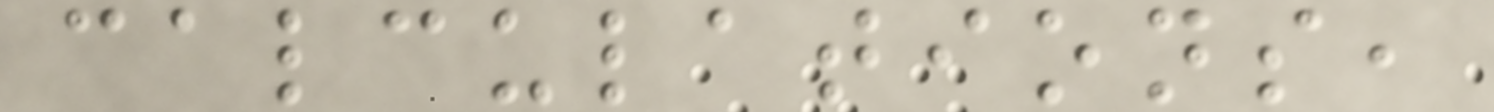calculations,
